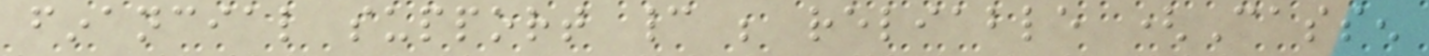financial support cannot be reliable (Cassen
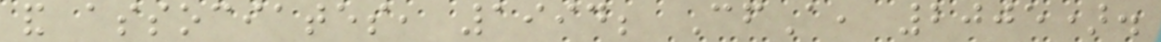and associates, 1994; CfA, 2005).
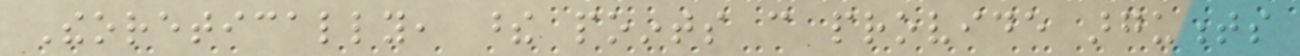Theoretically, these points can provide arguments
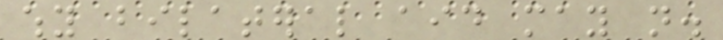why bilateral aid may not.
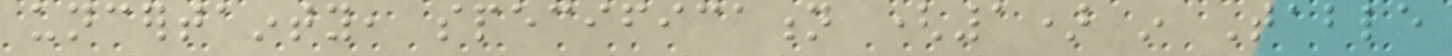uncertainty, specification (1) in Table
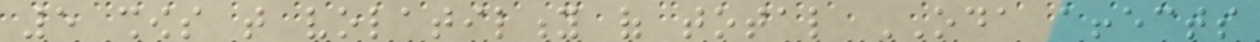5 shows that volatility of total ODA affects
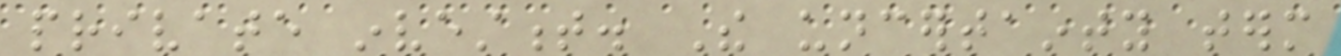private investment. The uncertainty term
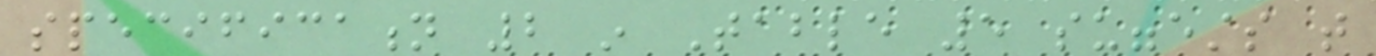specification 2 in Table 5 suggests that
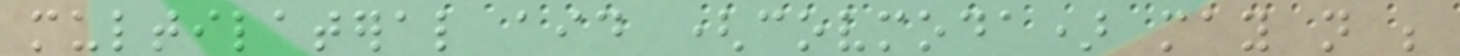multilateral aid (covmoda) may not be
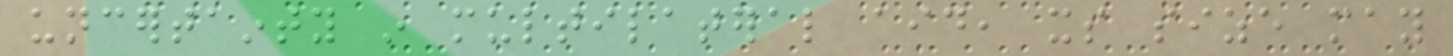uncertainty in multilateral aid, its size may
